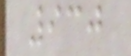930
